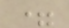=
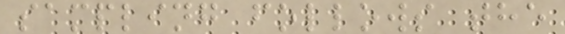sampling follows the
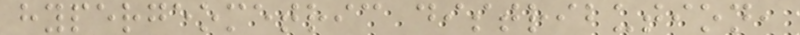hypergeometric distribution,
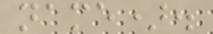name).
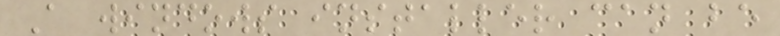A windows installer can be
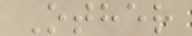Other
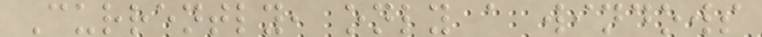Currently, only a windows
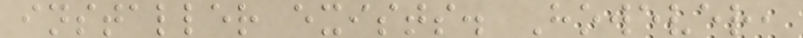installer exists. However,
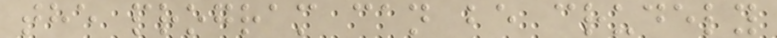the program can be crudely
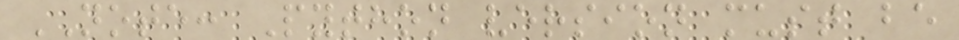NOTE: Python version must be
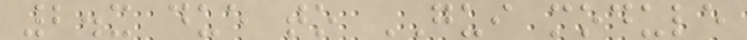2.x due to GUI module
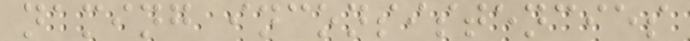naming inconsistencies
